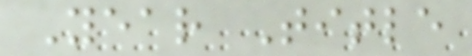Year Title
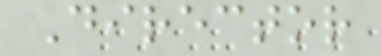Director
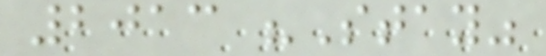2013 "Stay"
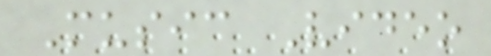Music Video
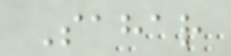Sahar
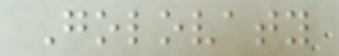Golovaty
